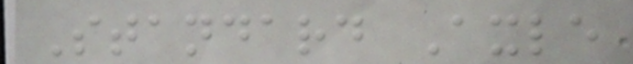Standard Axle
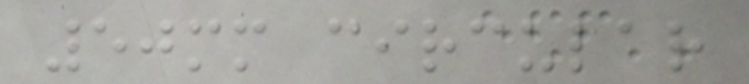50mm circular
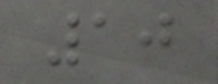10
